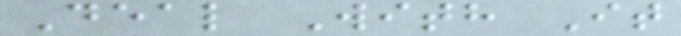Deal With It
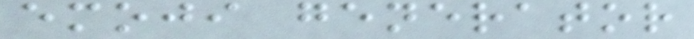emoji generator
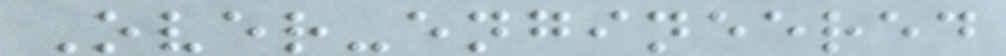Over-engineered
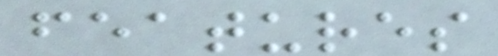features
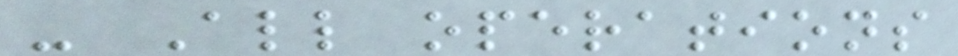- All operations
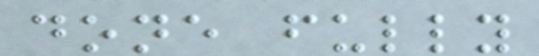done fully
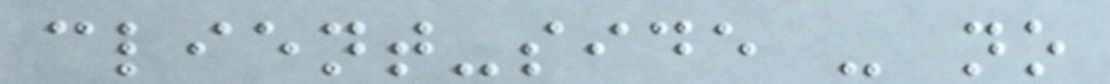client-side - no
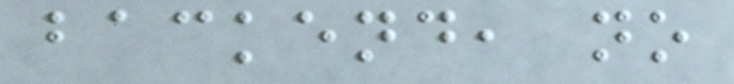backend, no
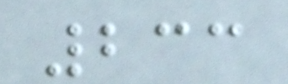233
